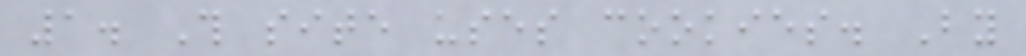1. This site uses cookies. By
